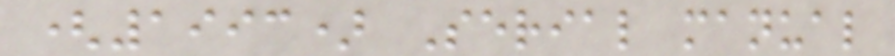(1993) Serial manual
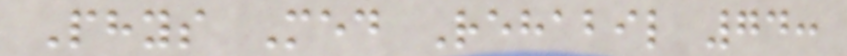Phys Med Rehabil 74:
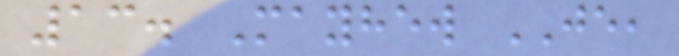13. Mayhew JE,
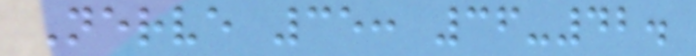Nerve 35: 36-42.
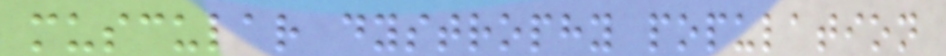muscular dystrophy population
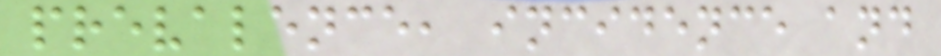prevalence, incidence and
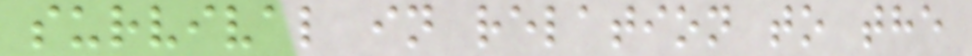survival in relation to the
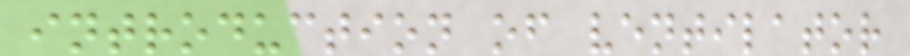introduction of ventilator
